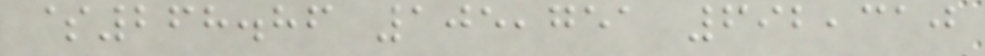$268.86 105,751 692,310
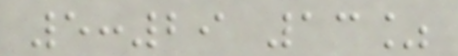5:29 13%
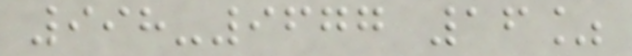998-9677 16%
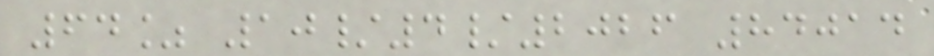64% 10/4/2026 84014
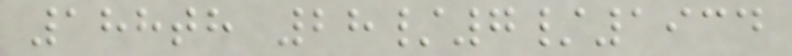188th 28/7/1934
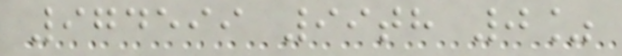974599 99th 0%
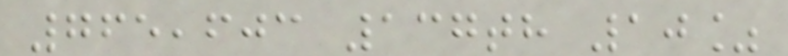765,603 137th 10%
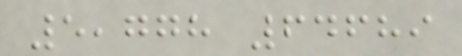5,778 64689
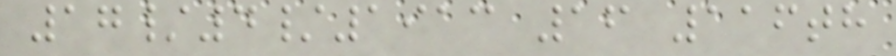17/4/1913 16 116th
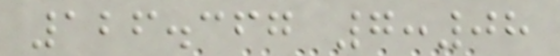126.367 7:08
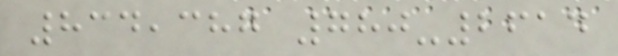834,387 780-2614
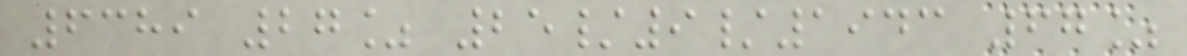6389 27% 25/9/1943 67%
